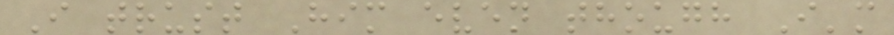I trust Him even though I'm
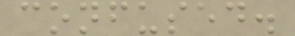confused.
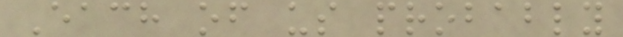Each of us probably
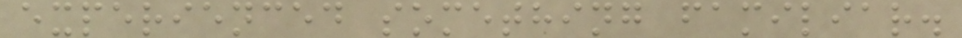experienced something familiar.
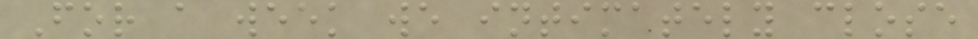For a week we intimately close
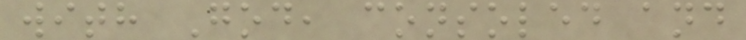with God, consoled and
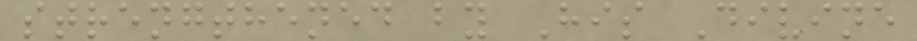strengthened by His Divine
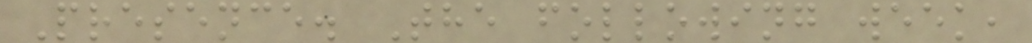Presence. The following week,
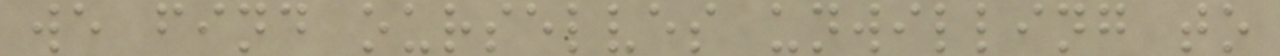we find ourselves unwilling to
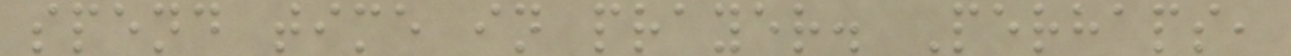spend time in prayer. Perhaps,
